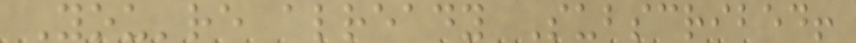You're already Subscribed!
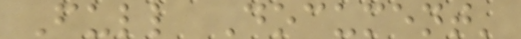Full Document'
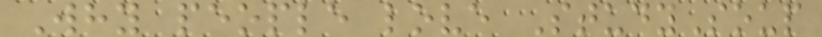Why people love StudySoup
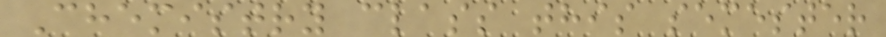Chemistry class this semester
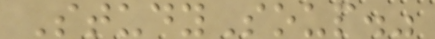StudySoup."
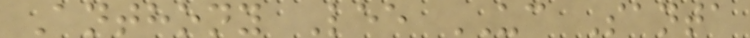Anthony Lee UC Santa
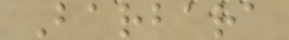Barbara
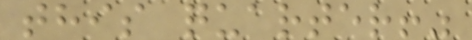this quarter!"
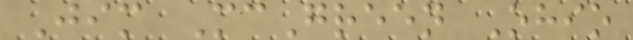Jim McGreen Ohio
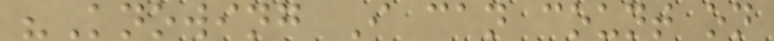"Knowing I can count on
